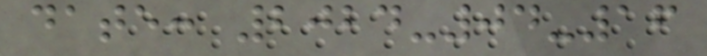date: 2024-04-16
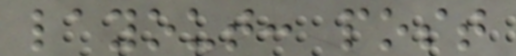layout: post
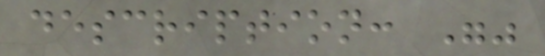description: ""
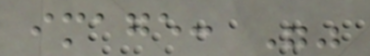image: ""
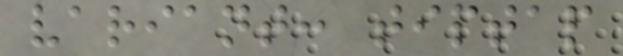variant: tiptap
